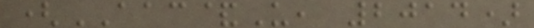(AAC&U, 2014)
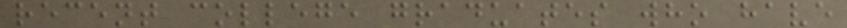recent college graduates who have
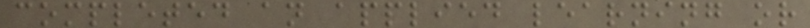completed an applied learning or
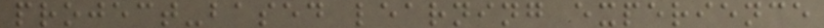project-based learning experience
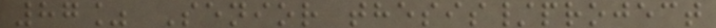87% Senior thesis/project
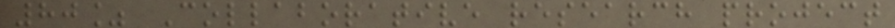80% Collaborative research project
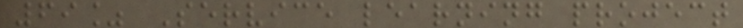69% Service learning project
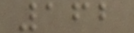162
